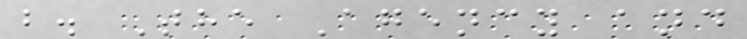b. The Agency and
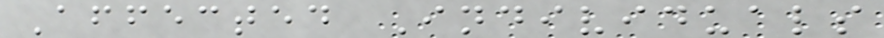Affected Individuals
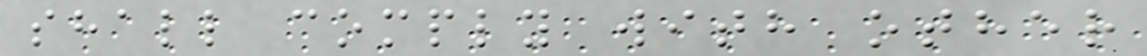shall comply with other
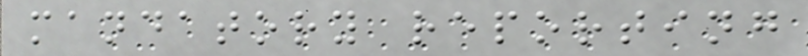mandatory reporting
